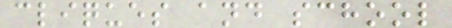cliques and school
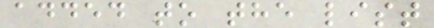added to the list
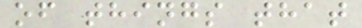of things that
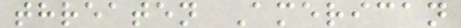threaten American
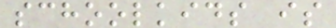schoolkids is
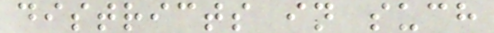districts in such
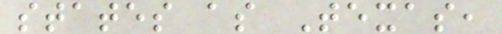states as Texas,
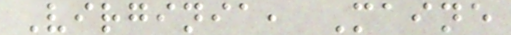Virginia, Maine
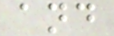and
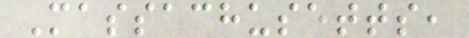Massachusetts,
